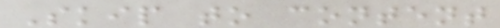Skip to content
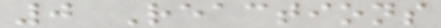0 Reactions
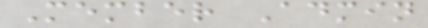Member Admin
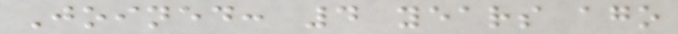Joined: 4 years ago
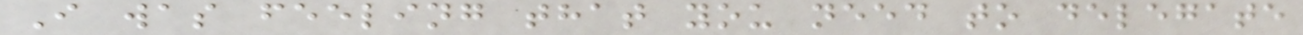I was feeling that you need to delegate
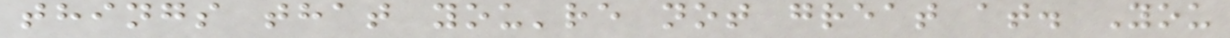things that you're not great at. You
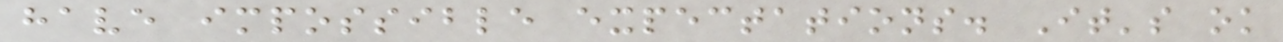have impossible expectations. It's ok
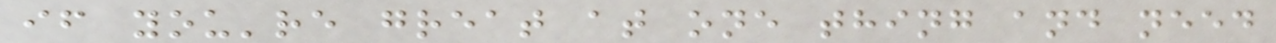if you're great at one thing and need
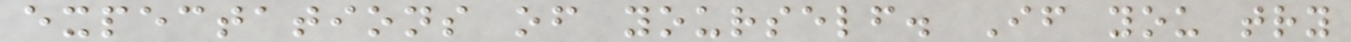expectations of yourself. If you try
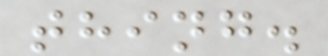thing.
